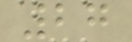27
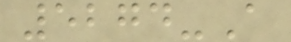5274-A
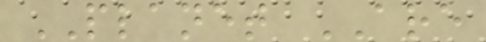PLANET ARE
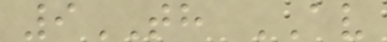9TH AV
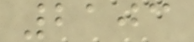2103
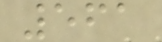561
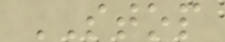STOP
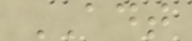ADT
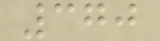370
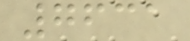7631
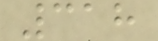318
